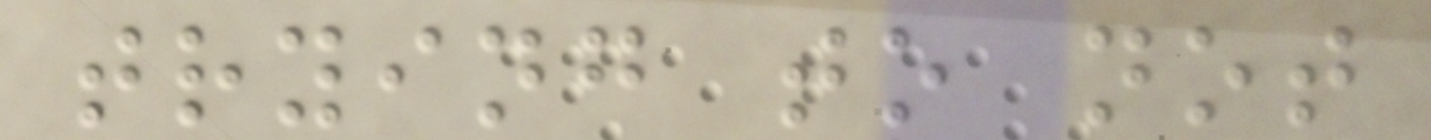trying to not
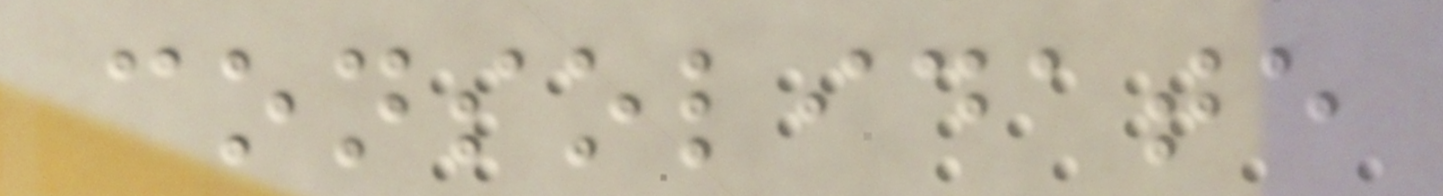consolidate
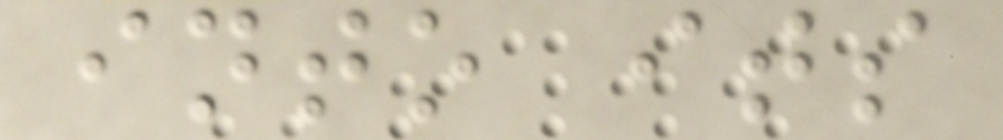into its
